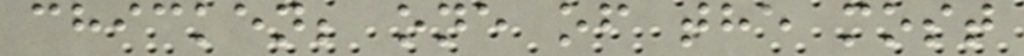chicken; one of the most
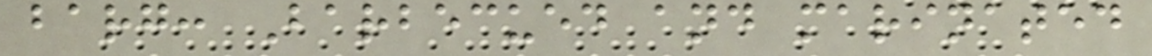barg: Barbecued and marinated
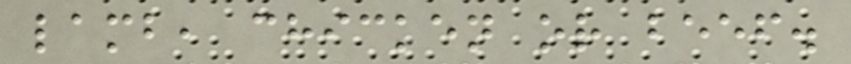lamb, chicken or beef.
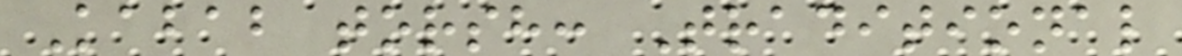Kabab torsh: Traditional
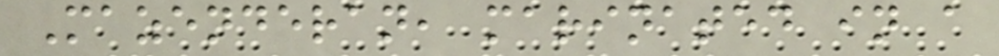Mazenderan, marinated in a
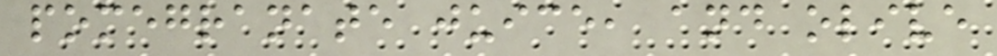pomegranate juice, and olive
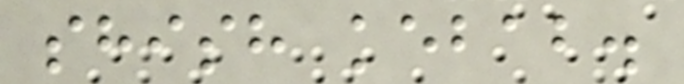shish kebab.
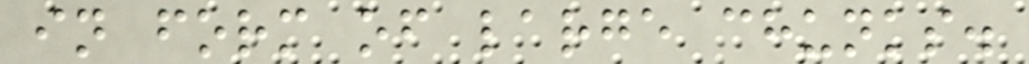in form of large chunks.
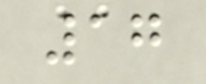17
